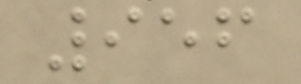956
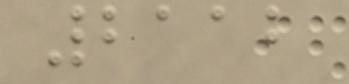2112
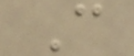C
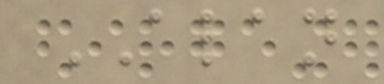ALAN
